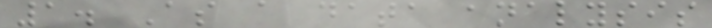1. As a data analysis
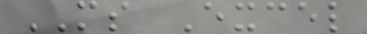MS Excel
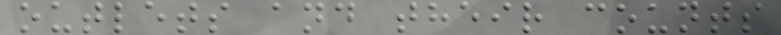outlets and their counts
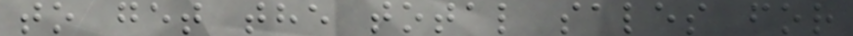to get the total sales for
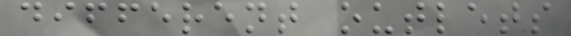different outlets
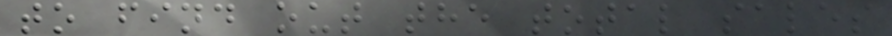to find out the total sales
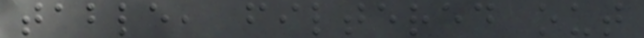table, filtered out
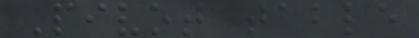Pivot table
